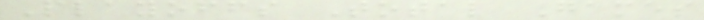Playoffs Total Games
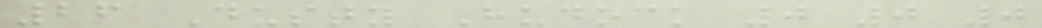26 Dusty Hudock 0 0 0
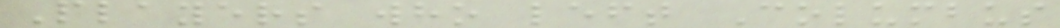Players who left Columbus
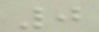0
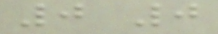0 0
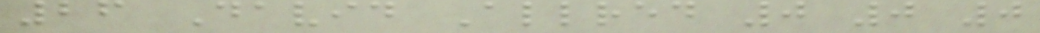26 David Allred 0 0 0
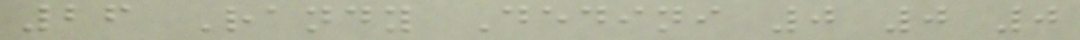26 Randy Dedini 0 0 0
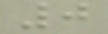0
